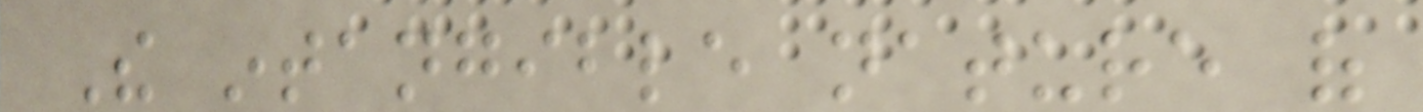The intangible nature of
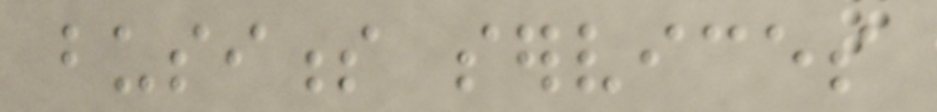business services
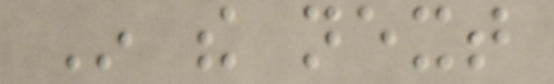In the next
